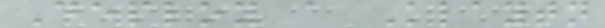Deploy a Klaytn
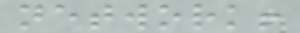network!
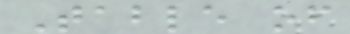Table of
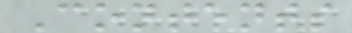Contents
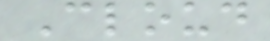Cloud
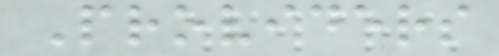Providers
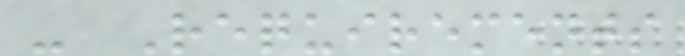- Requirements
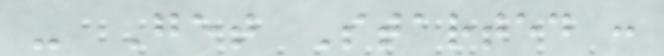- Get Started :
